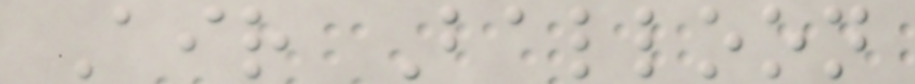Air Balloon
